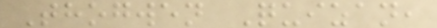Thogwen Quizan,
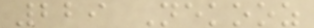229 Nekooz
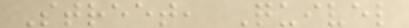Street, Quivel
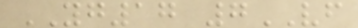YG17 7VF
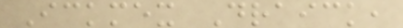Ickmex Draick,
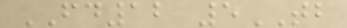FD12 5TB
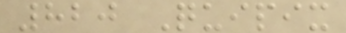820 Quipix
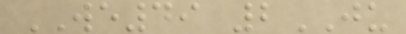WE49 2JU
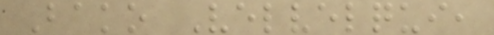Bako Velvelqui,
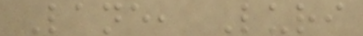Lane, Luri
